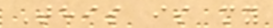This is my
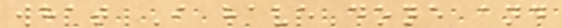what I have done and
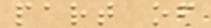part of
